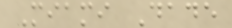Miami Dade
